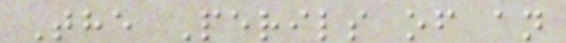The Perils of an
